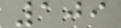109
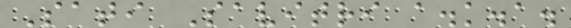Sati Savitri a.k.a.
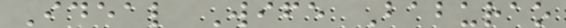Ideal Wife Baburao
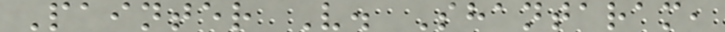Painter V. Shantaram,
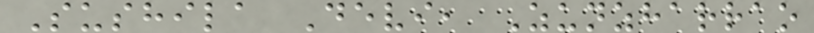Sushila Devi, Zunzharrao
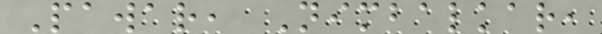Pawar, Nimbalkar,
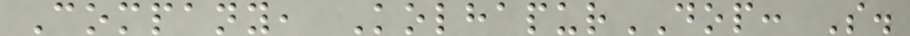Company, KolhapurDOP: S.
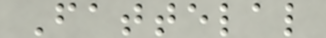Fattelal
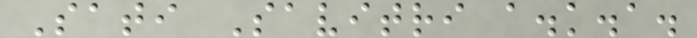Sati Savitri a.k.a.
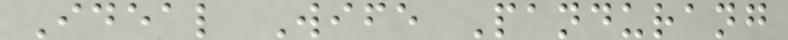Ideal Wife Pandurang
